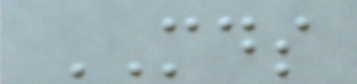MDS
